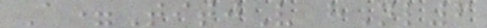A=TitjV hNl6
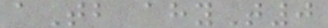aTb ahyT0
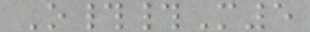O##M5
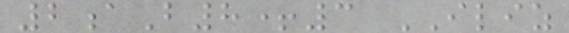2aB8+3 ILIZ
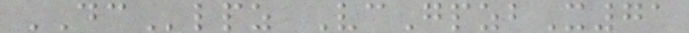DClpz VcGpzbX71
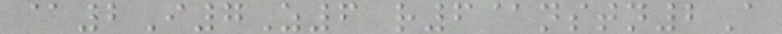@2I7Z6 r6@nstn2A
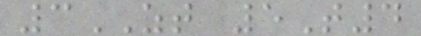3ZT 5T4
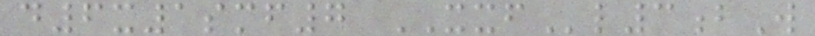d6x1smf7 XXFl3bW
